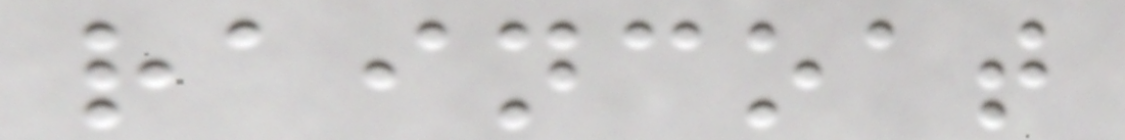raincoat
